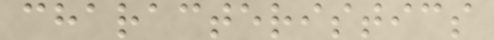characteristics
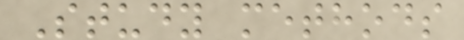Study methods
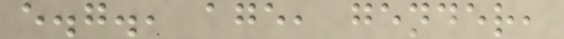e.g., age, gender,
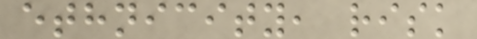ethnicity, risk
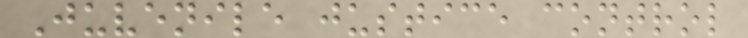Juvenile justice control
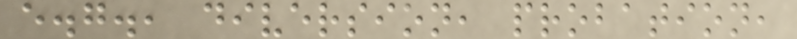e.g., diversion, probation,
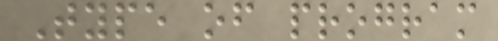Type of program
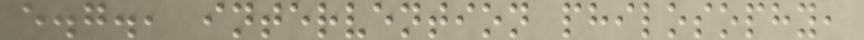e.g., intervention philosophy,
